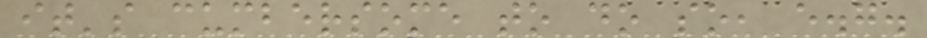it's cumbersome to do so, e.g.
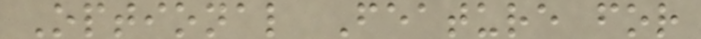Optional Feature for
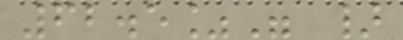62.5%" }
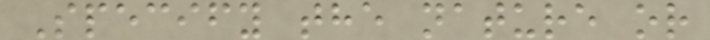Specify the nature or
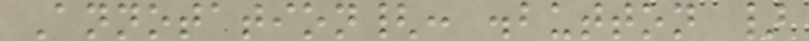Annotation{: .button }
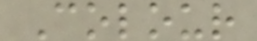Colour
